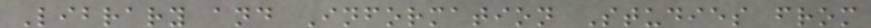Library and Information Studies from
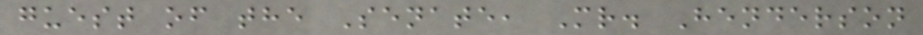guest of the Senate, Mr. Henderson
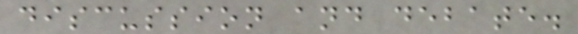discussion and debate.
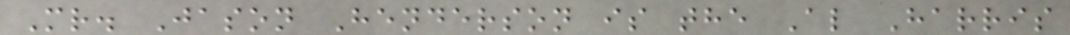Mr. Jason Henderson is the Al Harris
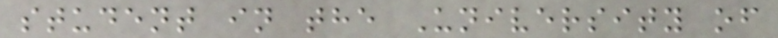student in the University of
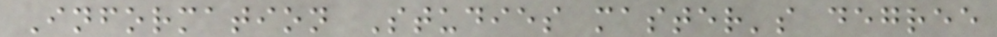Information Studies master's degree
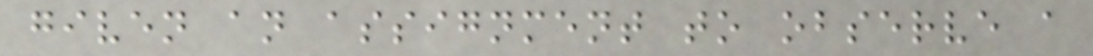given an assignment to observe a
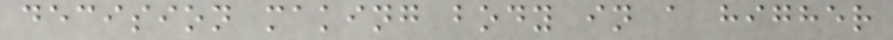decision making body in a higher
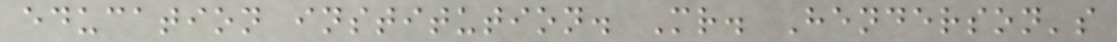education institution. Mr. Henderson's
